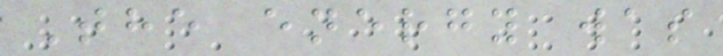The energy was
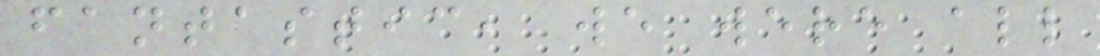fantastic, we were all
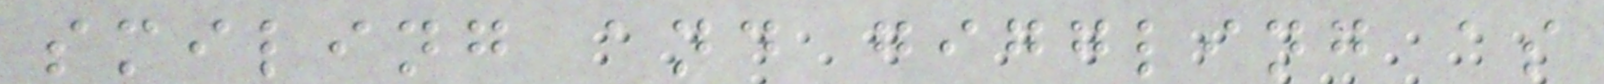smiling and giggling as
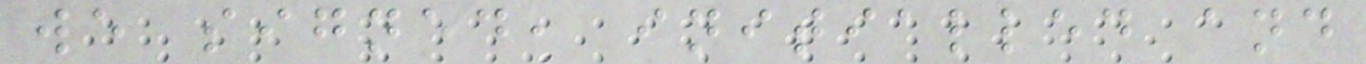we signed, initialled and
